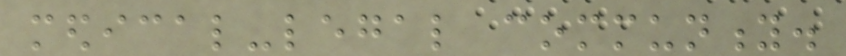medical-legal community.
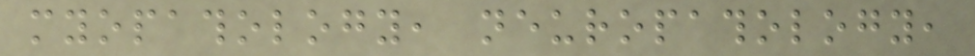myopathology, neuropathology,
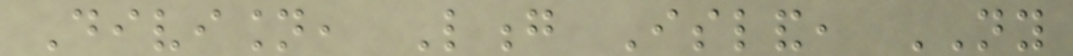Division, Long Island, NY
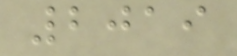2019
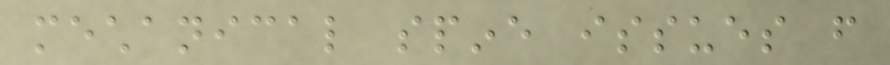mechanical spine issues from
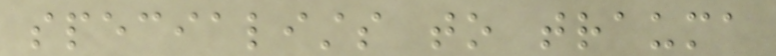specialists to trauma
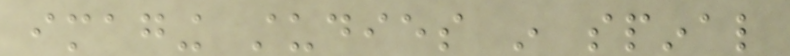imaging studies in spinal
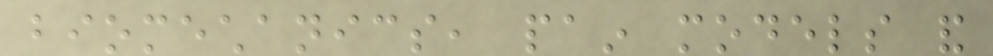biomechanics, pain models and
